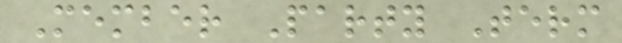Member Party Term
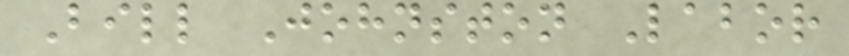Bill Johnston Labor
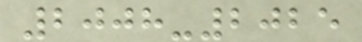2008-2025
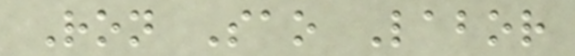Ron Sao Labor
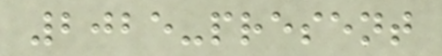2025-present
